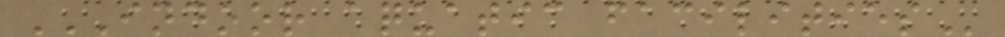INDOOR AQUATIC FACILITIES
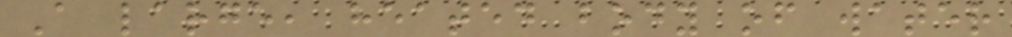A large, heated body of water
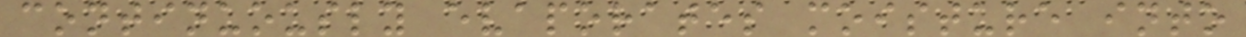continuously evaporates moisture into
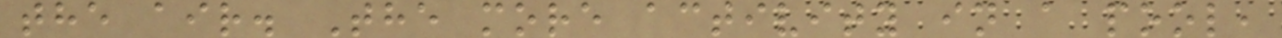the air. The more activity in a pool,
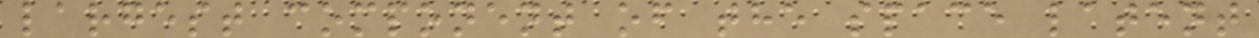largest component of the space latent
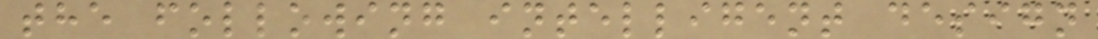the following intelligent design
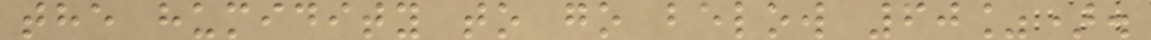the humidity to go below 60%).
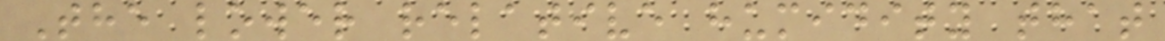The lower relative humidity that
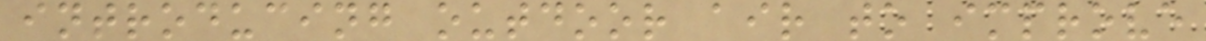introducing outdoor air to improve
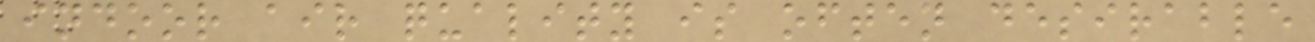indoor air quality is often desirable
